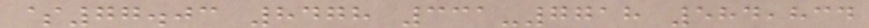$77.03 8478 331-7718 584,834
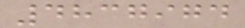4837974
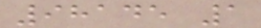98145 1
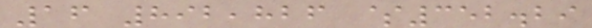16 892,826 $352.29
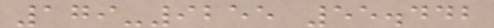179-9255 55.442
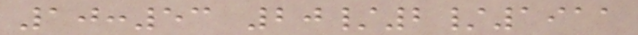10:53 20/2/1911
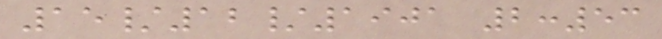15/12/1901 2:53
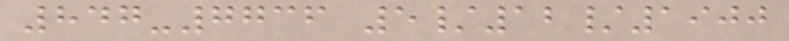847-7736 5/12/1900
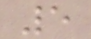5
